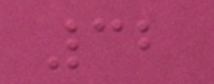32
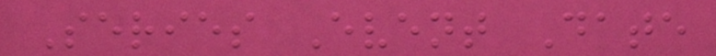Series Event Date
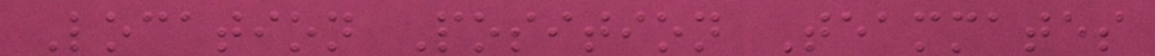Location Position Teammates
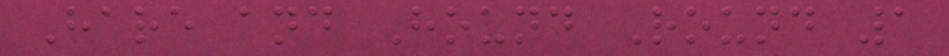Hare and Hound Round 1
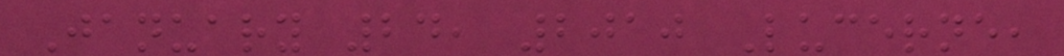January 24, 2010 Lucerne,
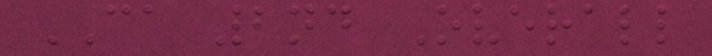CA 2nd Overall
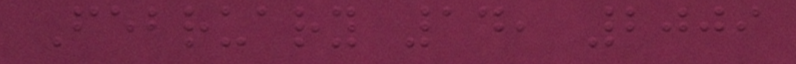February 14, 2009
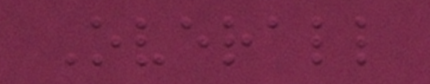Overall
